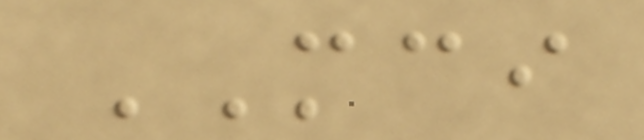MCI
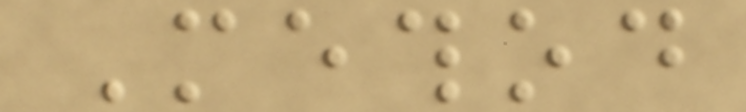Method
